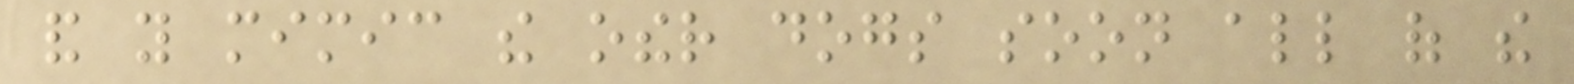and you mimic the other dogs soon all of the
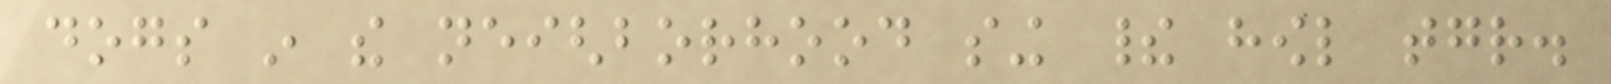dogs in the neighborhood sing their howl together.
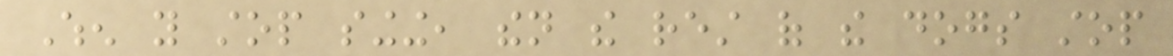When you stop singing, then the rest of the dogs stop
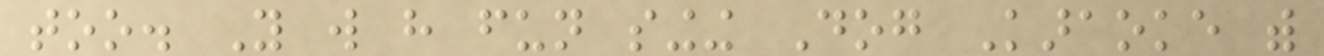too. You will have fun singing Dog Karaoke with
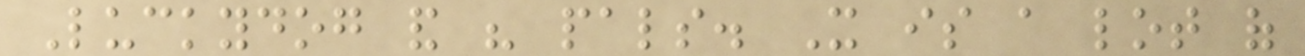Luckydog and his pals. It is a lot of
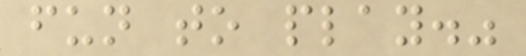fun to play."
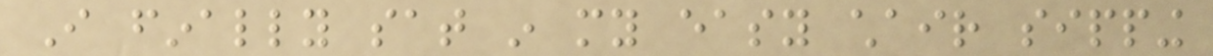I finally sat in my easy chair sipping
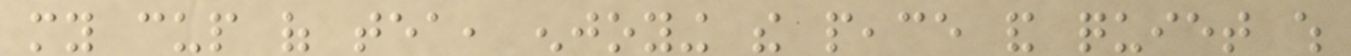my cup of tea, enjoying the peace and quiet which
